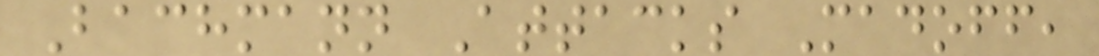Bachmann Attacks Madoff,
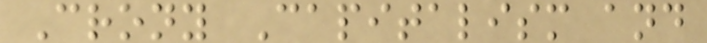Crony Capitalism and
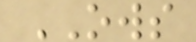OWS
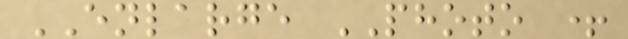ENLARGE PHOTO +
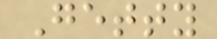Getty
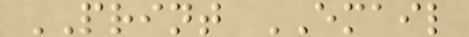PRINT EMAIL
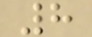8
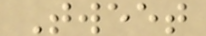Tweet
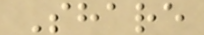Share
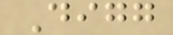Digg
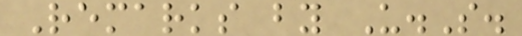Remarks by U.S.
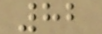82
